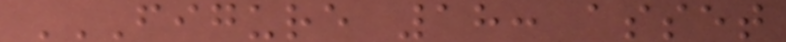FIGURE 18: ASSET
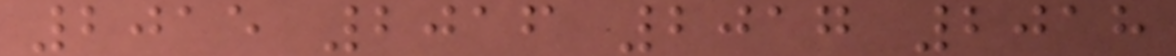2015 2016 2017 2018
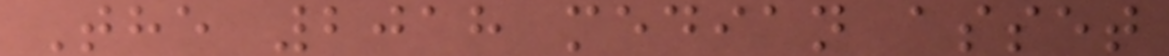The 2018 median asset
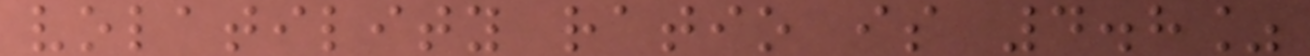volatility ratio is 4.8%
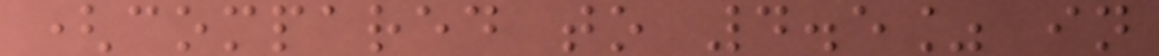(compared to 4.5% in
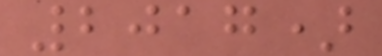2017)
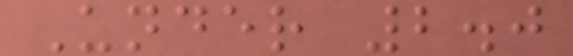Under 2.0
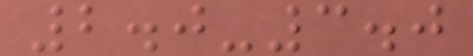2.0-3.0
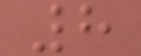8
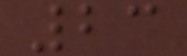23
